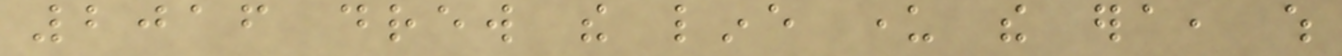2016 drew the line under the era, which
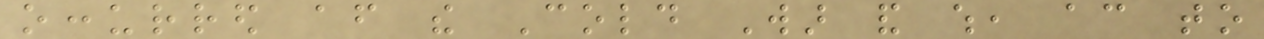occurred after the Cold War and which, according to
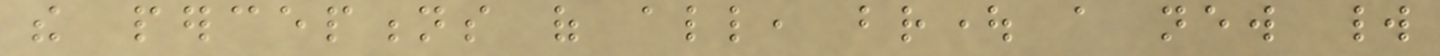the perceptions of all, brought a new world
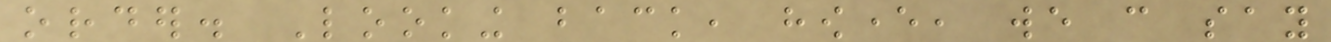order. Looking back, however, we can say
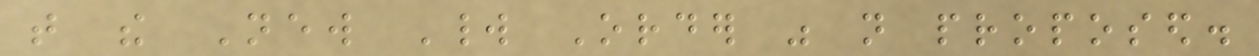that the New World Order was not proposed.
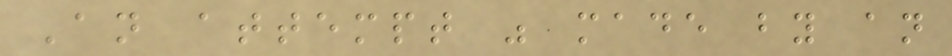An attempt was made by an
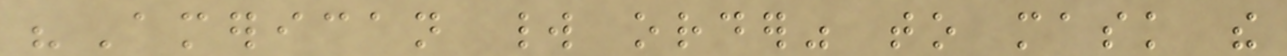"American world order" to mask the
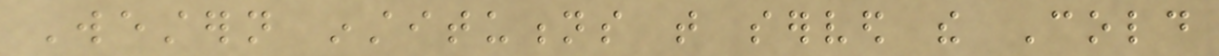Western institutions that served the Cold
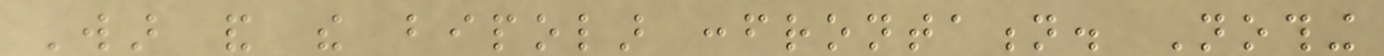War and the bipolar confrontation. Nothing
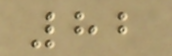82
